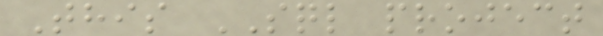This SQL project
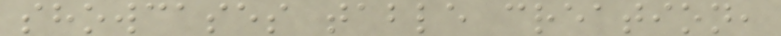showcases table creation,
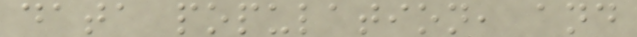data population, and
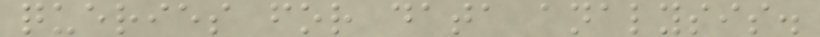queries for data analysis.
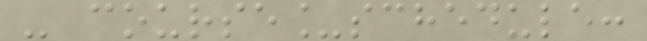- course_schedule:
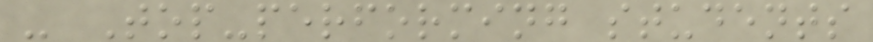- Top-performing students
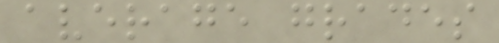average grades
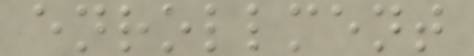enrollment
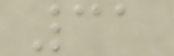31
